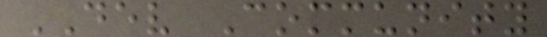DEV Community
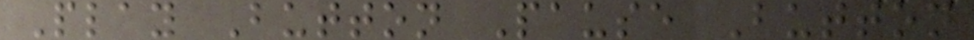Play Button Pause Button
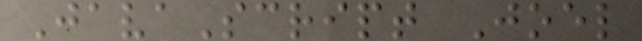JavaScript Joel
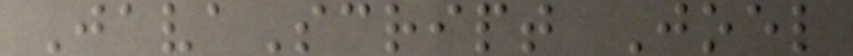JavaScript Joel
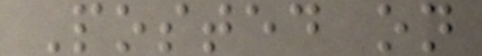Posted on
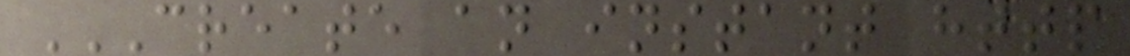CREATE AN INSTANT HTTP
